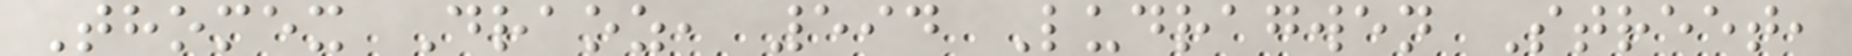Thomex Draoz, 594 Ludragwen Street,
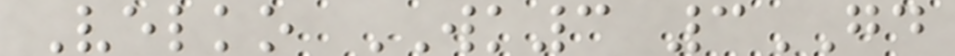Velko WK3 3GD
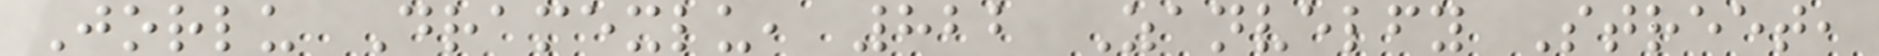Jorlu Dramexlu, 822 Zanvelfy Street,
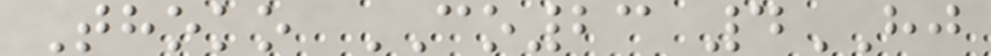Thoko CO23 4HJ
